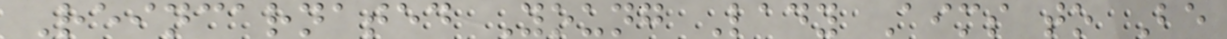Reincarnated Young Lady Aims to Be
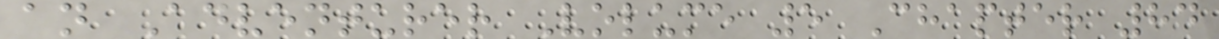an Adventurer Volume 5 Chapter 84
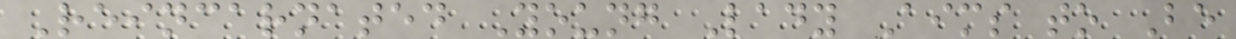Reincarnated Young Lady Aims to Be
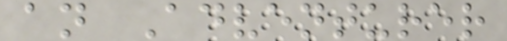an Adventurer
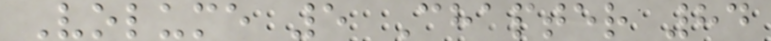Volume 5 Chapter 84
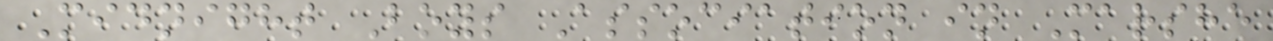Midnight Boys Association in Marshe
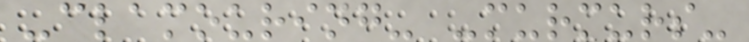-clamouring- -murmurs-
